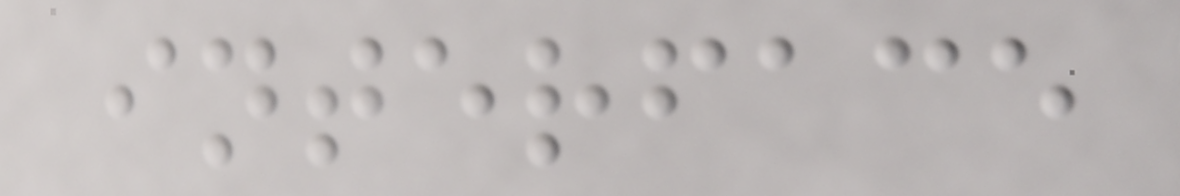interface
